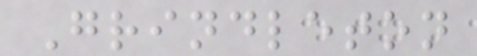Grindleton
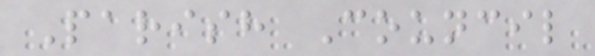Parish Council
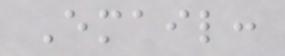Email:
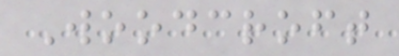Woodcroft
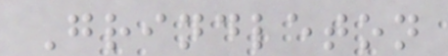Grindleton
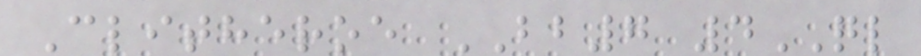Clitheroe BB7 4QL
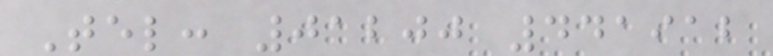Tel: 01200 441912
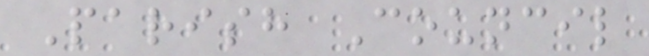Parish Council
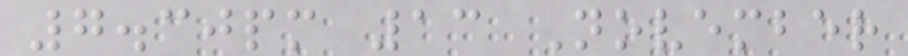7.30pm 13 November
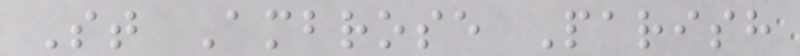St Ambrose Parish
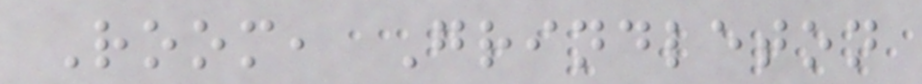Room, Grindleton
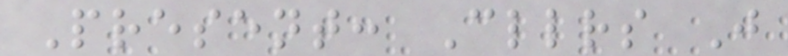Present: Cllrs J
